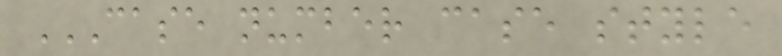CASE NUMBER CASE STYLE
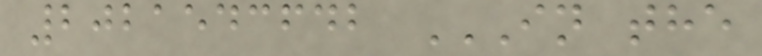2021543642 IN THE
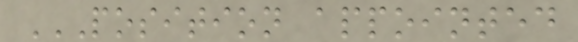POSITION APPOINTED
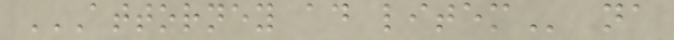ATTORNEY AD LITEM na
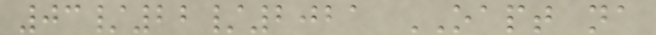03/22/2021 OAPT na
